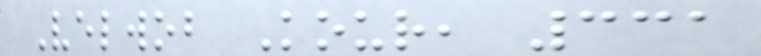Velwob Kour, 331
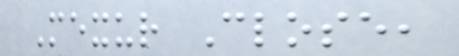Mexur Close,
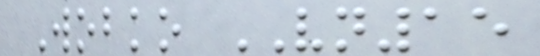Wobko VN15
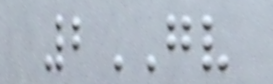2GV
